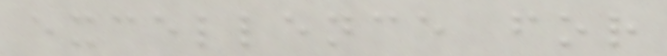excellence for
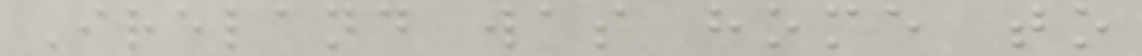Ireland was home to
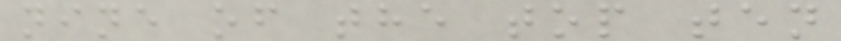nine of the top ten
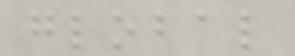global
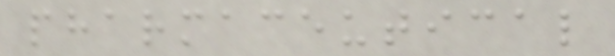pharmaceutical
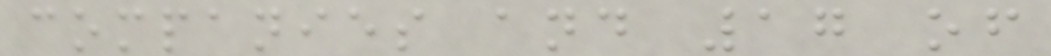companies and 17 of
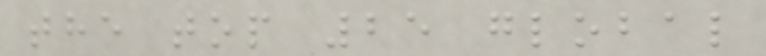the top 25 global
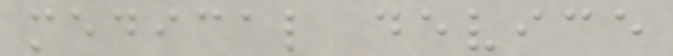medical device
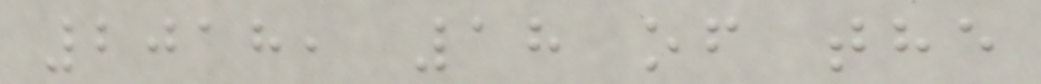2018, 18 of the
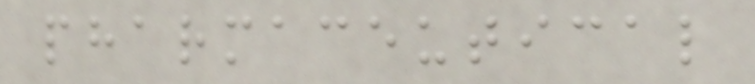pharmaceutical
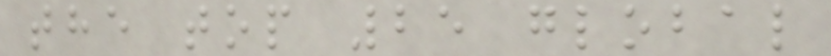the top 25 global
